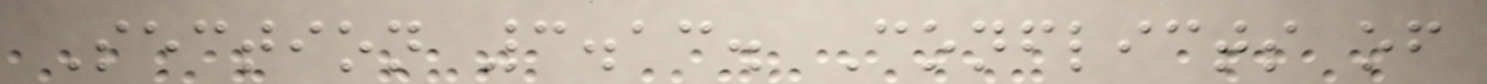Section 3.13. Conflicts of
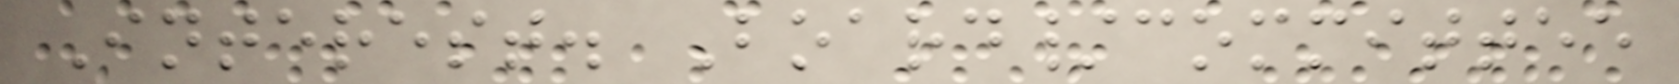Interest. Board/committee
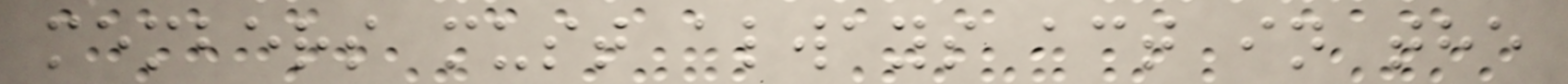members must always act in the
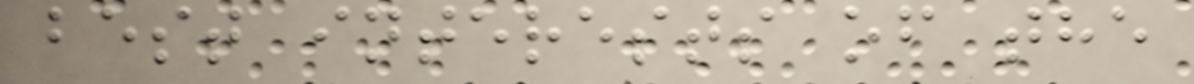best interests of the
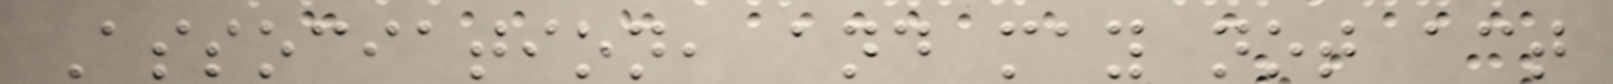Association, and may not act
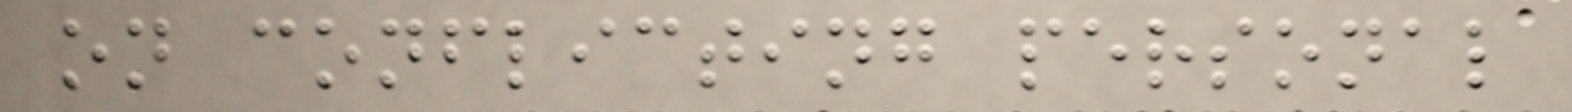on conflicting personal
